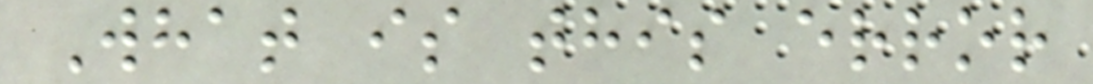What is this error
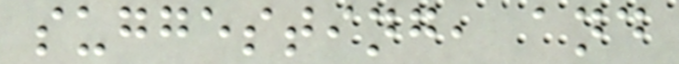suggesting, and
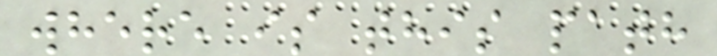where is this path
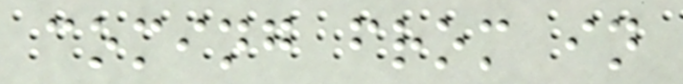coming from in
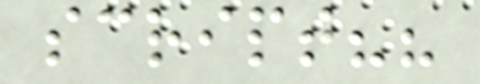script??
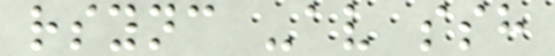rsync -av ssh
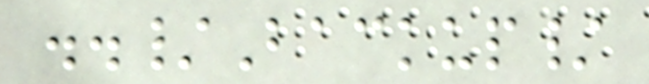../Backup/
